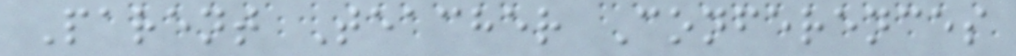Parent Teacher Conferences
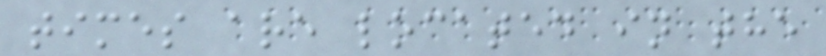times are located in the
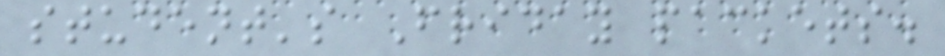student's Friday packets.
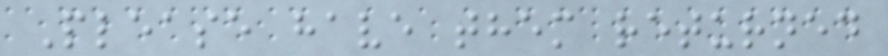Please have them returned
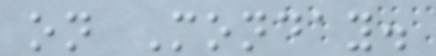on Monday.
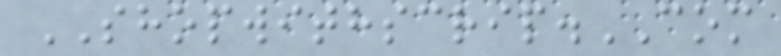SHOPWITHSCRIP.COM
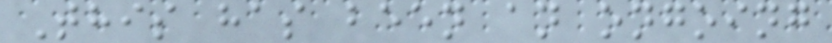This has been an ongoing
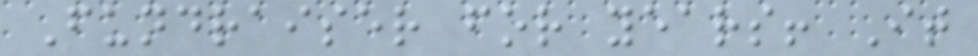Fundraiser for years! It
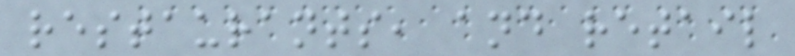restaurants, and retail
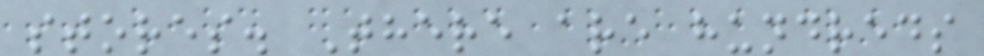stores. There are hundreds
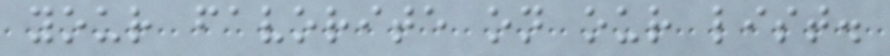your favorite on our list.
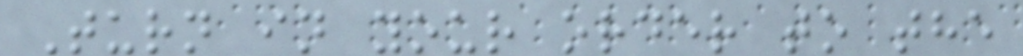Turn in your order to the
